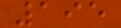195
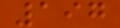197
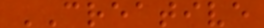CREATIVE
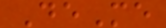DeMe
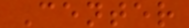Center
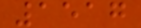1517
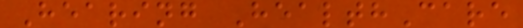Hearing HealthCare
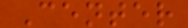Center
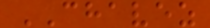CHAVEZ
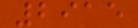2915
